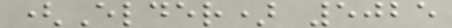(Elder) 5025
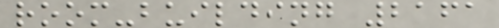room-building 2161
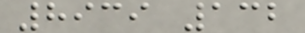8939 132
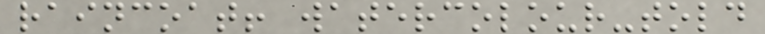raincoat! watercolour-told
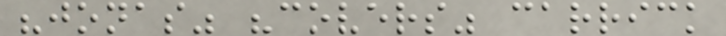"jonas" "covers" carrick
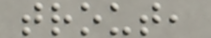trout,
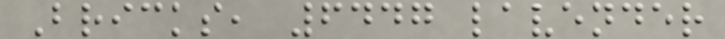Bricks, 6447 lavender
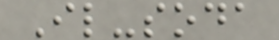Il-soda
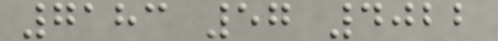7183 57 4022
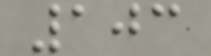103
